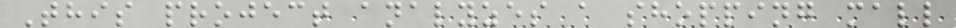This project analyzes a shopping mall
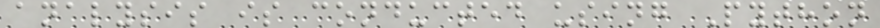analysis is conducted using Python
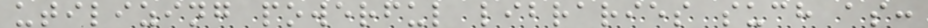utilizing powerful libraries such as:
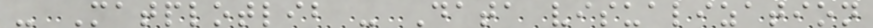- Matplotlib - Data visualization
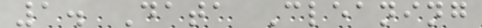1. Data Cleaning
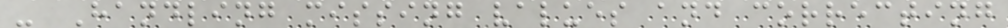- Handling missing values and correcting
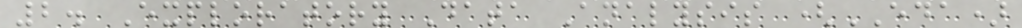2. Exploratory Data Analysis (EDA)
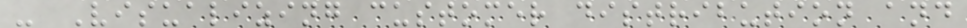- Visualizing customer distribution and
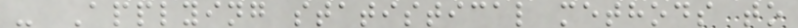- Applying statistical methods to
